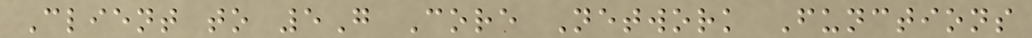Client to 5G Core Network Functions
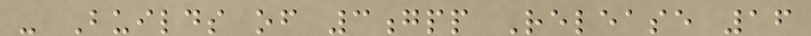- Builds of 3gpp Release 16
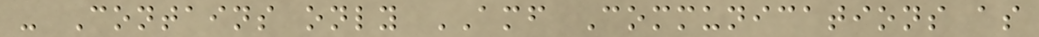- Contains only AMF Communications as
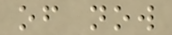of now
